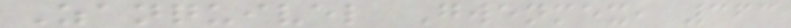Zanquivel Gwenmex, 363
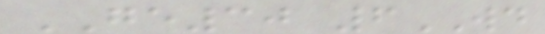GE30 6WD
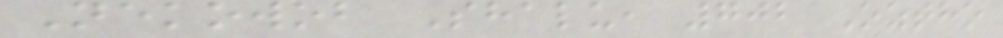Nekowob Shalu, 702 Oztho
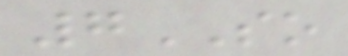7SO
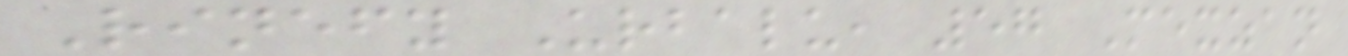Rinefy Urbalu, 57 Mexzan
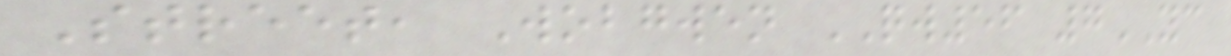Street, Wobgwen QW56 7YC
